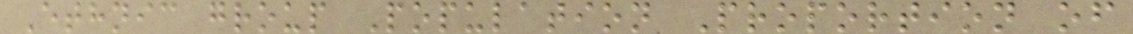Ethnic group Population Proportion of
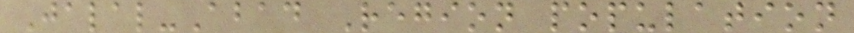Jalal-Abad Region population
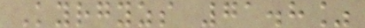Kyrgyzs 71.8%
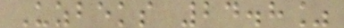Uzbeks 24.8%
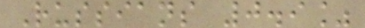Russians 0.9%
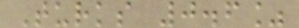Turks 0.6%
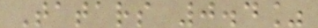Tatars 0.4%
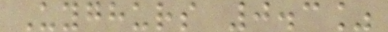Uyghurs 0.3%
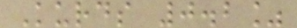Kurds 0.2%
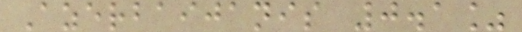Azerbaijanis 0.1%
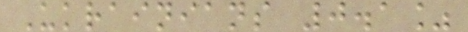Ukrainians 0.1%
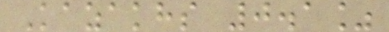Kazakhs 0.1%
